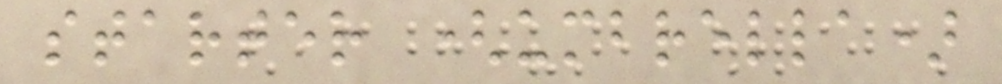starter (umbrella)
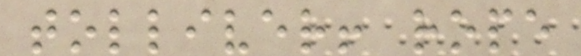tolliver! rope
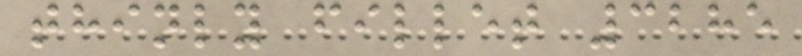thinly fillet 3285
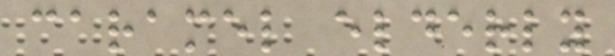caramel elderly
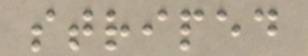striped
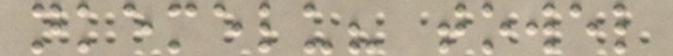nkemelu? towel
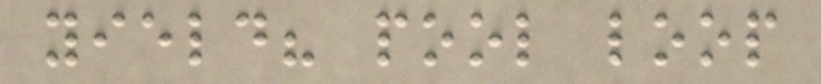yield? pool loop
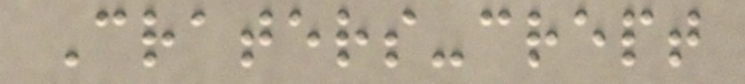Craters-crept
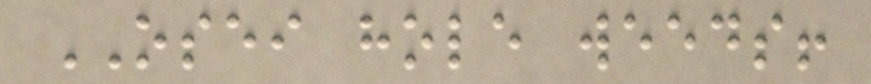OSEI hole weeds!
